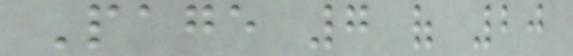Page 7 of 20
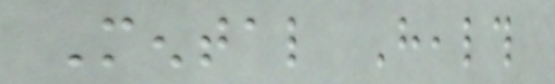Mental Health
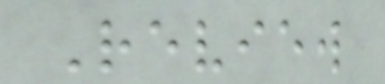Review
